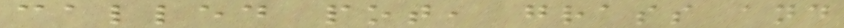called pot, grass and
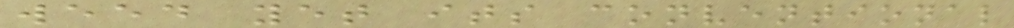weed yet its conventional
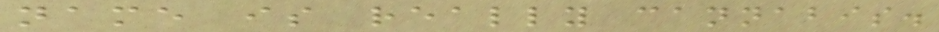name is really cannabis.
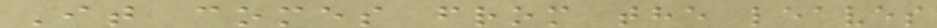It comes from the leaves
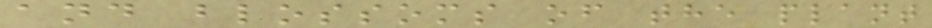and blossoms of the plant
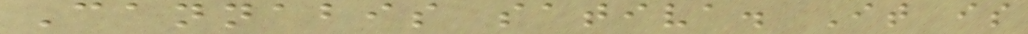Cannabis sativa. It is
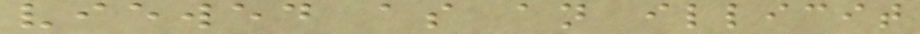viewed as an illicit
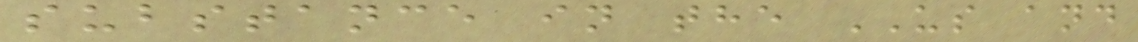substance in the US and
